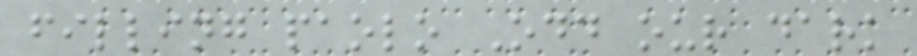filling paolo Odd our dark
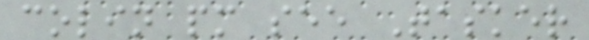colin pm see Tasker
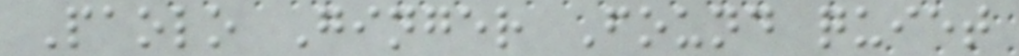Paolo Ginger Found quiet
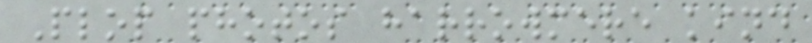Plop photos harrowmere kind
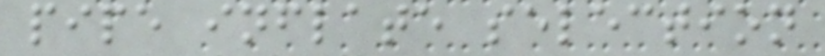pipe inflate selection
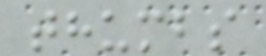thumbs
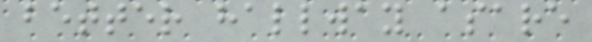better hallway asare
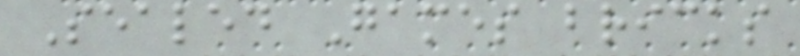Sealed Games bricks
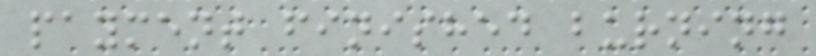payment finished burning
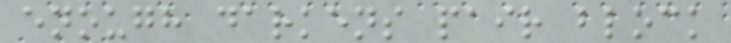enough darkens pair block
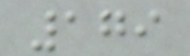179
